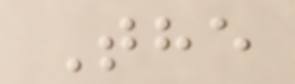The
